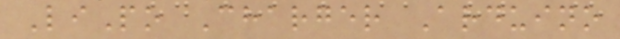LiPo Charger Arduino
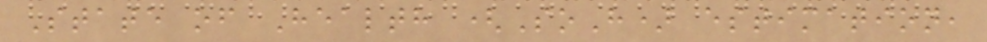State of Health (SoH) estimation,
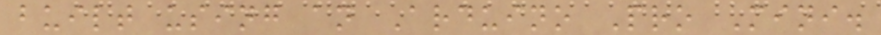built using an Arduino Pro Mini.
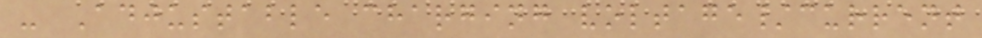- Adjustable charging voltage/current
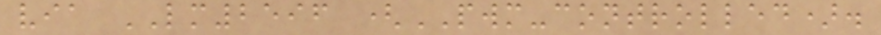via LM2596 (PWM-controlled).
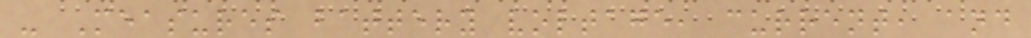- Measures battery voltage, current, and
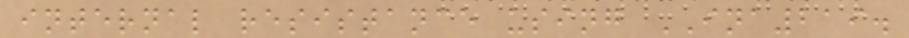internal resistance using INA219.
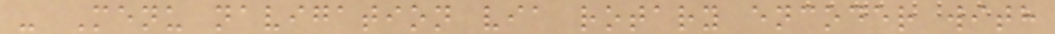- Menu navigation via rotary encoder with
